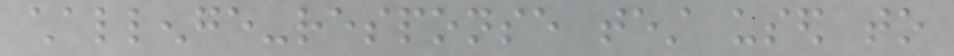challenge-response test used to
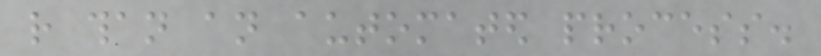rather than an automated process.
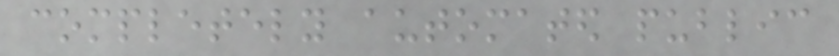completely automated public
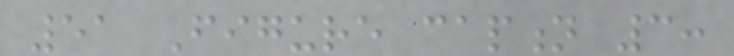51 Figure caption 3:
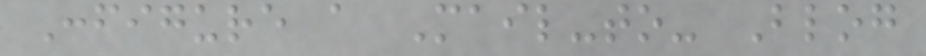Configure a Mail-to- Blog
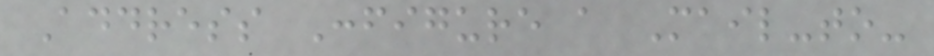Address Configure a Mail-to-
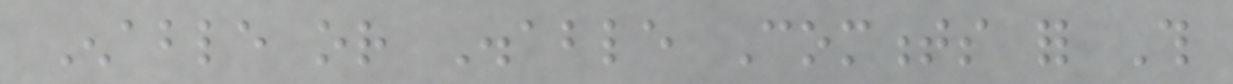Enable or Disable Comments for This
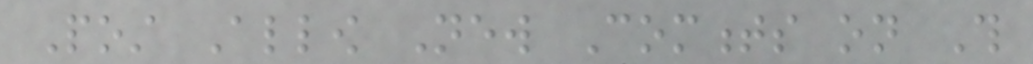Post Allow New Comments on This
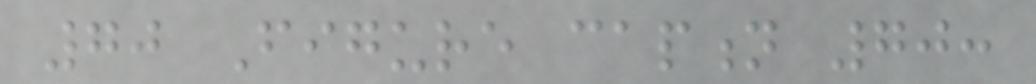70 Figure caption 70:
